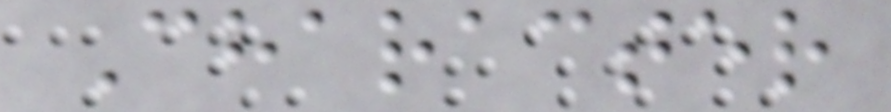Character
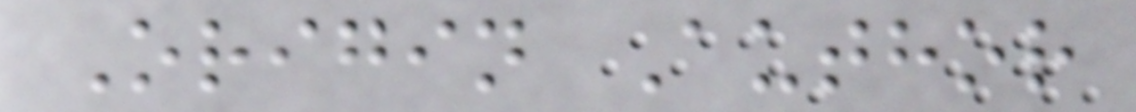Origin Author
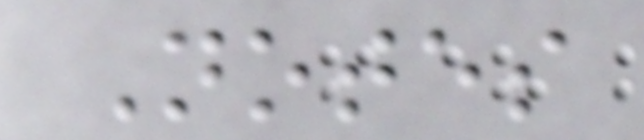Notes
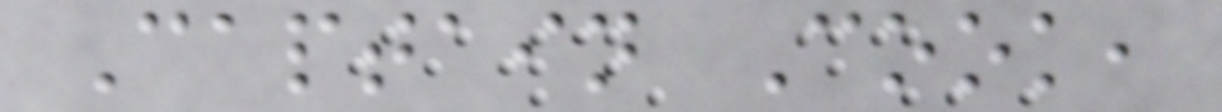Captain Cook,
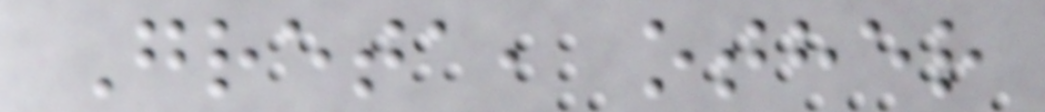Greta, other
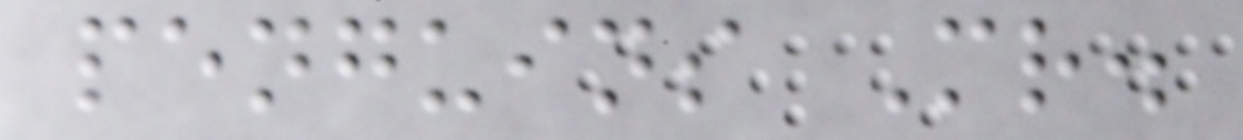penguins Mr.
